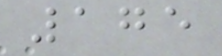175
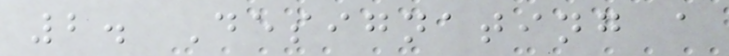2. Designating a
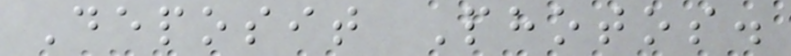Deposit Photos.
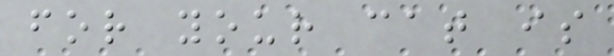for your cat is
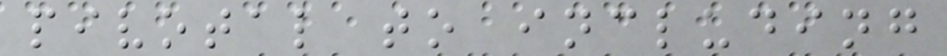pivotal to including
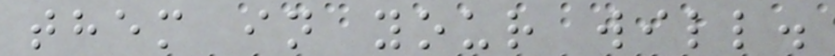them in your will.
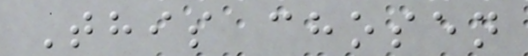This chosen
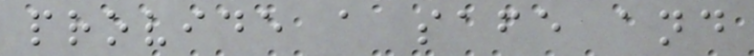provide a safe and
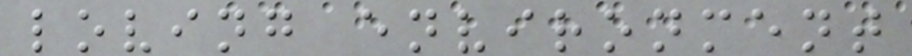loving environment
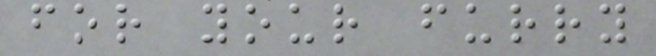for your furry
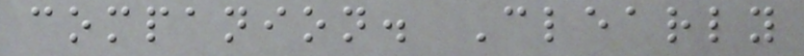companion. Clearly
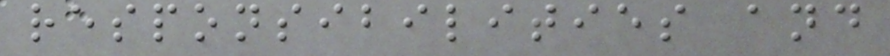responsibilities and
